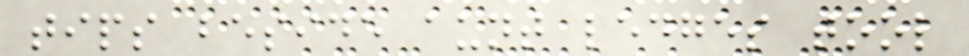tips beside aunt ledges tool
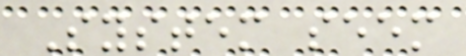System seem
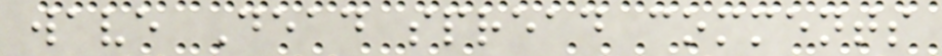wave Dead spread comments
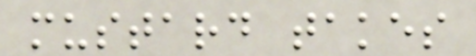mustard takes
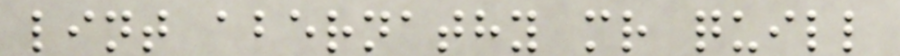lint abernathy mr quill
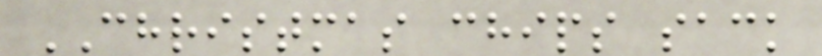CHRISTMAS chips sack
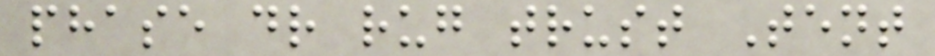phase dr rug trust Tent
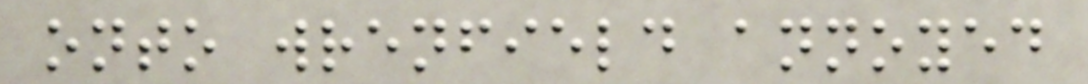onto wrenfield annoyed
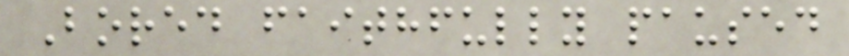Bored faithfully paused
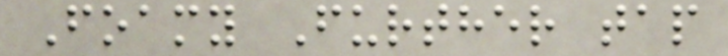Foamy Further tap
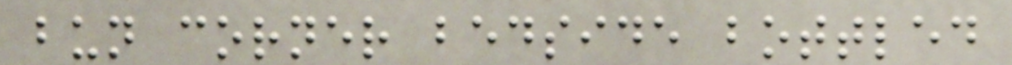bun corner bedside bottled
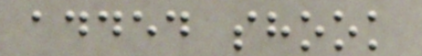added shook
